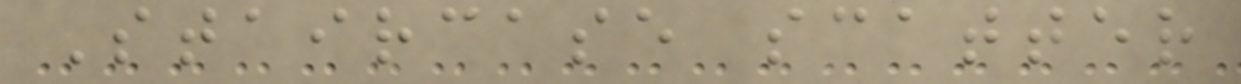Staircase scatter
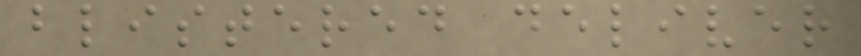blistered deliver
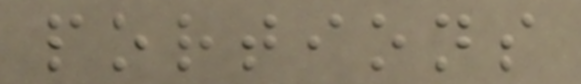portions
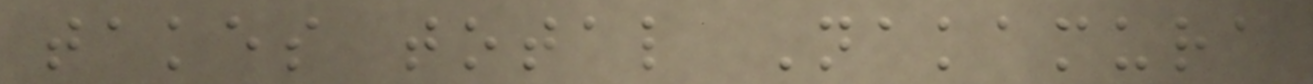takes total Nakamura
